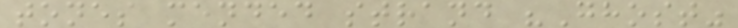tones mended strand "Ghost"
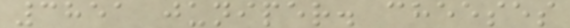3851 juniper. cheeses
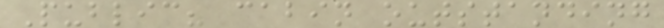Public? cabin outstanding
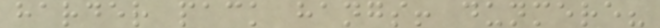harder pack hangs! dunmere?
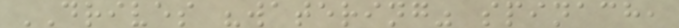DRIVES "watering" spinach,
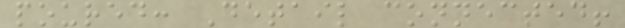poured: Detail connected!
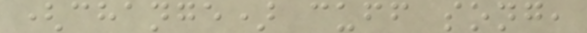(change) cuff song,
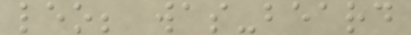leo; was-beard
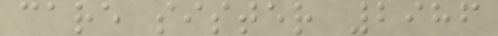care sister 2986
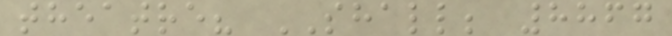theatre? SHALL; 8867
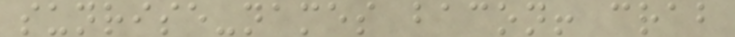sunrise-names bacon! crab
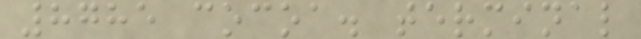8785 cocoa. terminal
